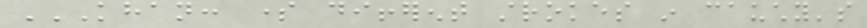KHAN: SOME DIFFERENT STROKES IN CAUCHY'S
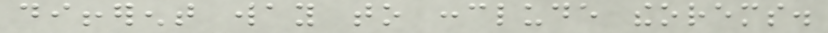different way to conclude theorems.
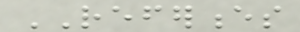REFERENCES
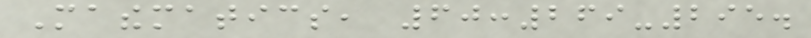Mathematics, 60:269-295.
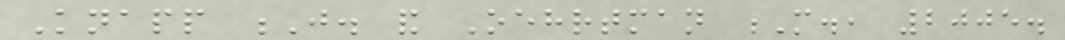Knapp J. and Oehrtman M., 2005.
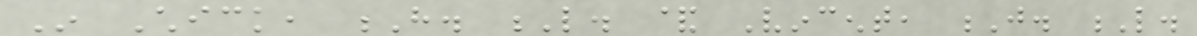In Chick, H. L. & Vincent, J. L.
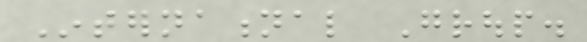International Group.
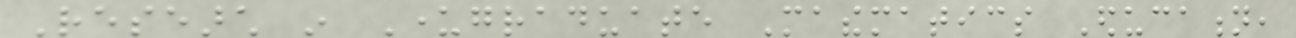Research in Undergraduate Mathematics Education,
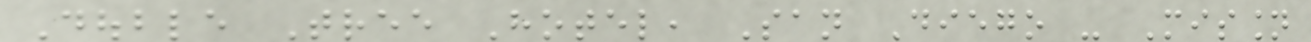Double Tree Hotel, San Diego - Mission
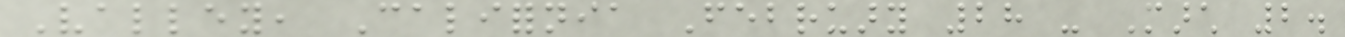Valley, California February 28 - March 2.
